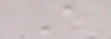A
